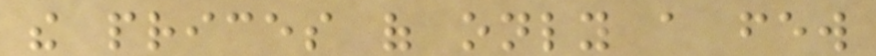the prices of only a few
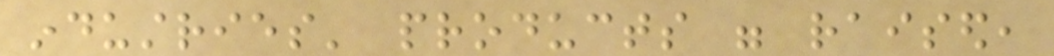industries' products were raised,
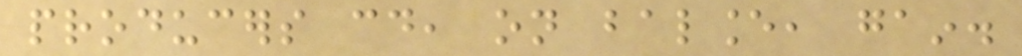producers could, on balance, gain.
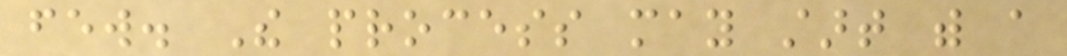few. The process may start with a
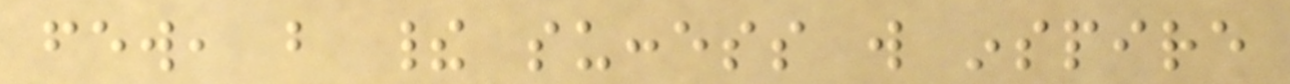few, but their success will inspire
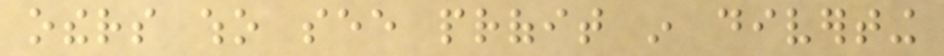others who see profit in diverting
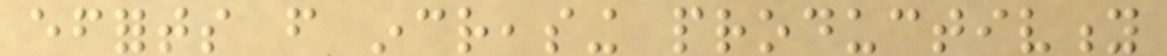efforts from increasing productivity
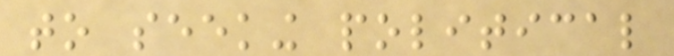to seeking political
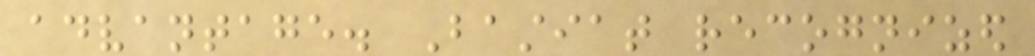advantage. Bastiat recognized
